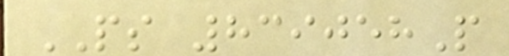PS 839058P
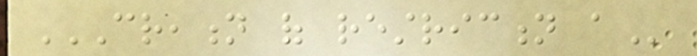CREATION OF RESTRICTION A
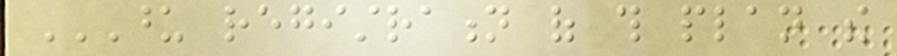UPON REGISTRATION OF THIS PLAN THE
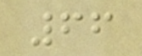66
